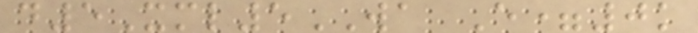d5Xml5WA E=0k
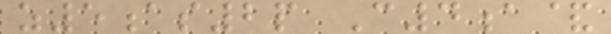z5as2p C4a&
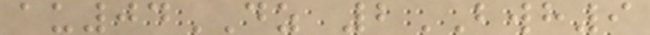au04DZ 2BWH9
